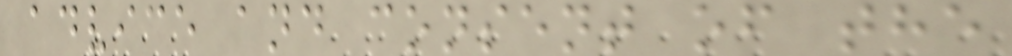advice and consent of the
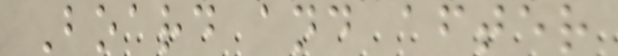Board and after
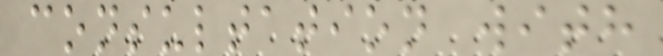consultation with
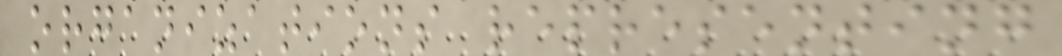organizations representing
